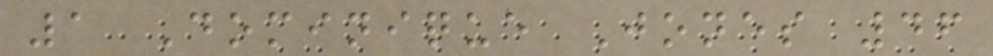1 Dominique Jones 46
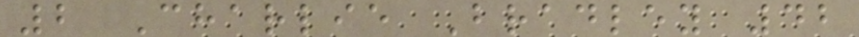2 Charlie Bradley 42
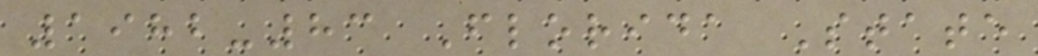1982-83 Florida State
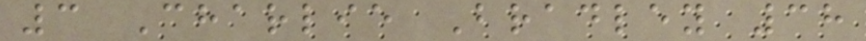3 Charlie Bradley 38
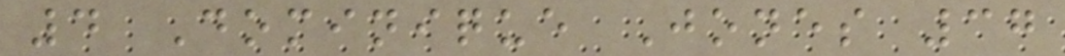4 Dominique Jones 37
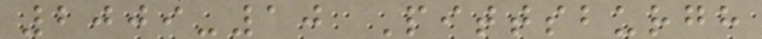2009-10 Pittsburgh
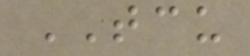TCU
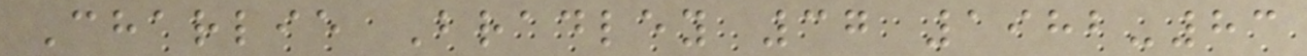Charlie Bradley 37 1982-83
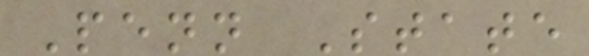Penn State
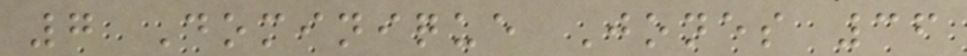7 Dominique Jones 36
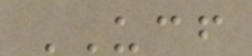UCF
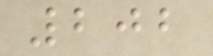202
